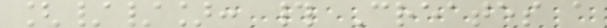[//]: # Creates a
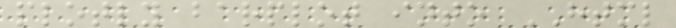plotly barplot into HTML
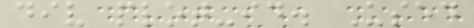div plot-id. Used
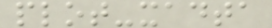plot-xadta
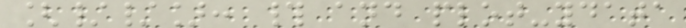[//]: # and plot-ydata
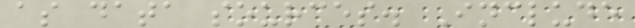as data sources. Include
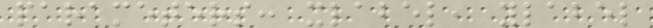parameters: xlabel, ylabel
